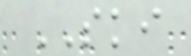SKI
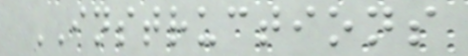INSTRUCTIONS
